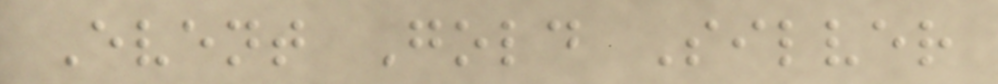Event Gold Silver
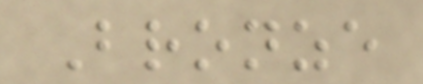Bronze
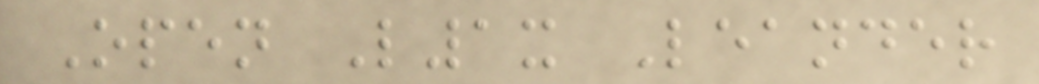Open L1x Leander
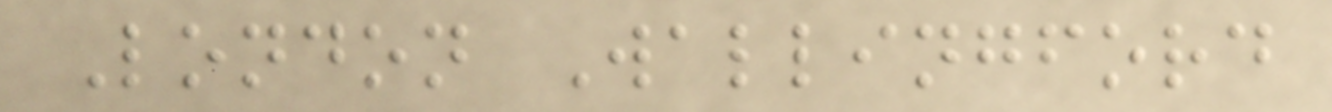London Wallingford
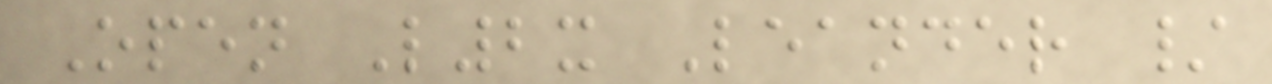Open L2x Leander /
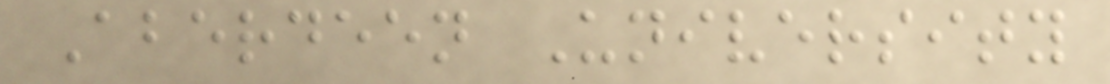Aberdeen University
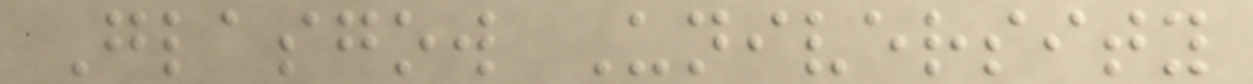Glasgow University
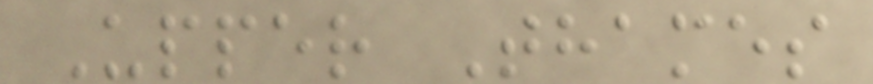Upper Thames
